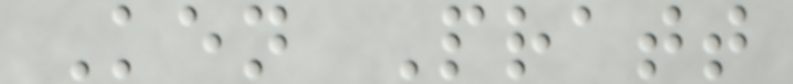Ken Pratt
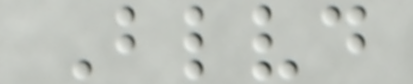Blvd
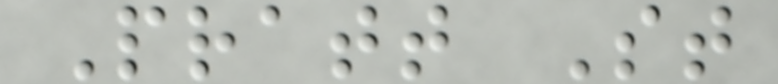Pratt St
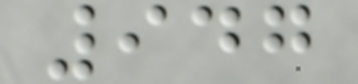947
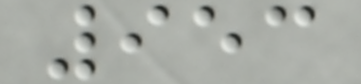953
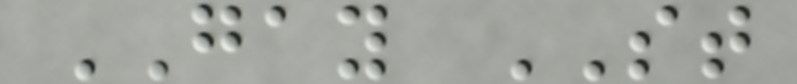GAY ST
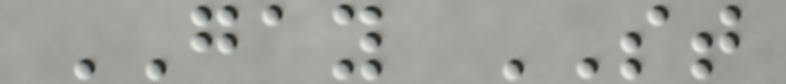GAY ST
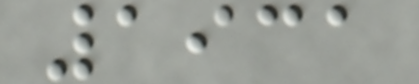1931
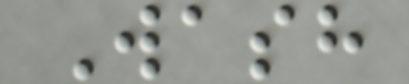Wash
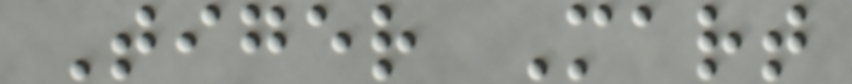Tiger Mart
